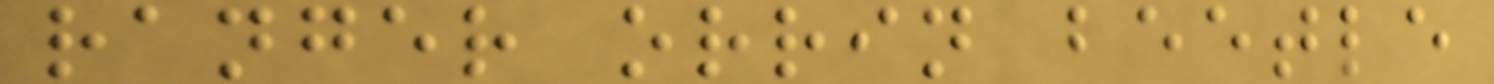ranger orrin beetle
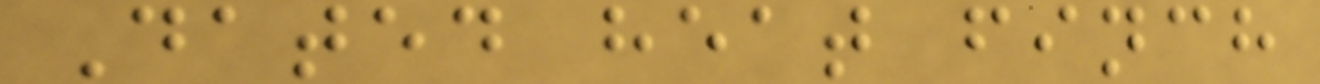Dated heat finch
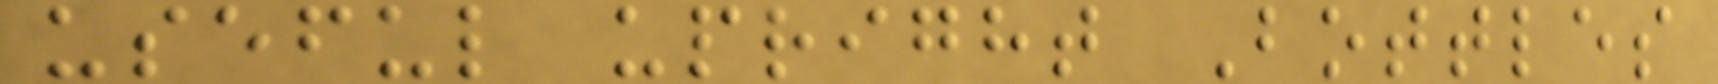useful upright Bottles
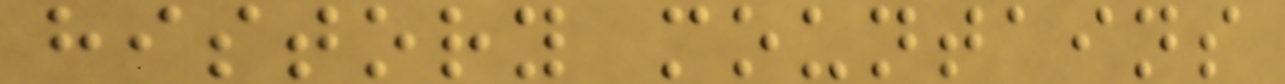history mountains
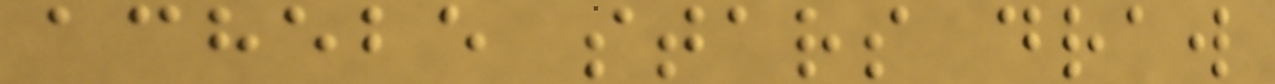achebe stars draw
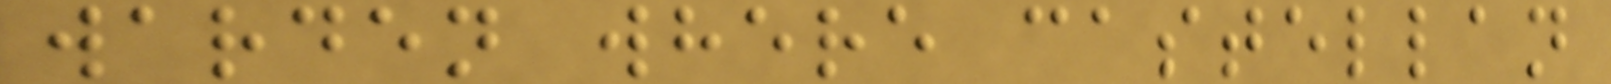warden where castellan
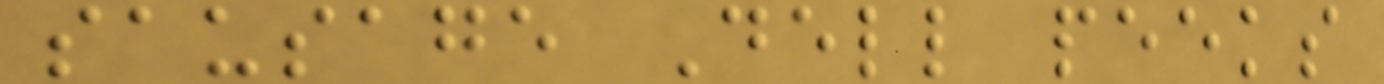sausage Dell peeks
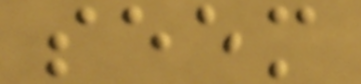seem
